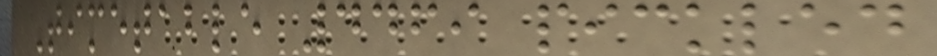Timetable 4469 pickled
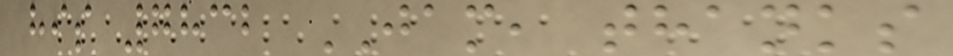his 7832 JAM, thanks
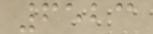6523
